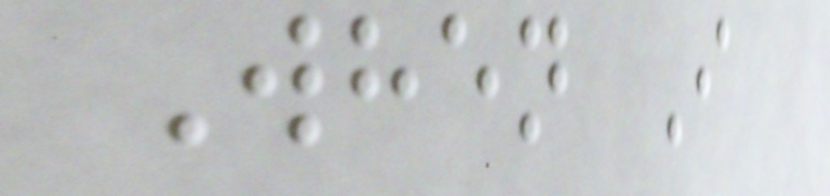When I
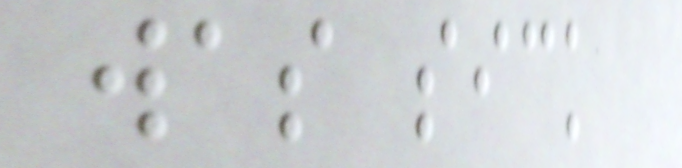was sick
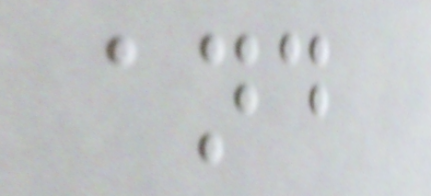and
